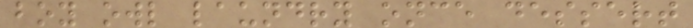boy owl laundry once dessert
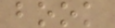book
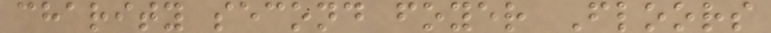charity second foyer Floors
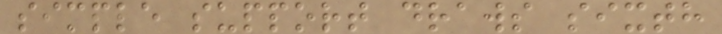simple support draws sixth
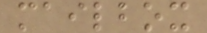mailbox
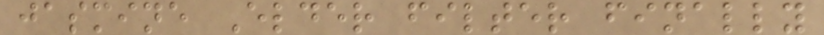jasmine Elder filter finally
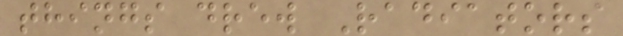things drew Radiators
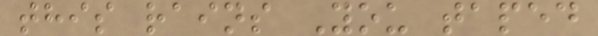this rains You taped
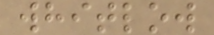whitlow
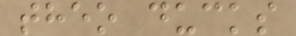theo ducks
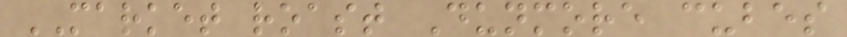MARKET roast Dunmore cubes
